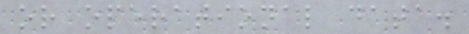or operational data.
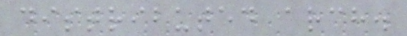distributed arch.
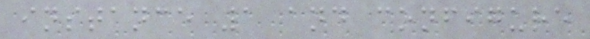instance 1 and configure
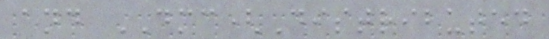and DMC(Distributed
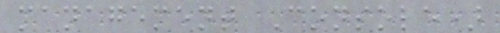management Console)
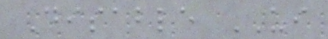Disable UI
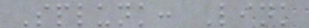Splunk: Link
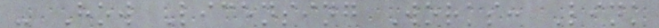- How Licensing Works: Link
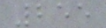255
